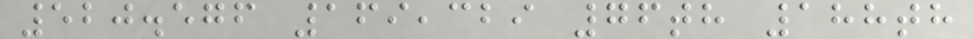520.576 169,329 76th 188th
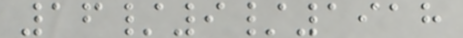16/9/1918
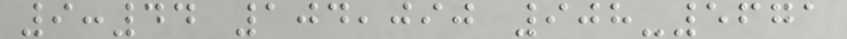9:44 104,090 908-5671
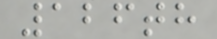126th
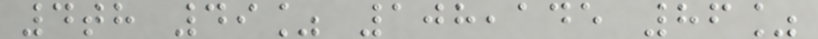4th 49% 108,145 86%
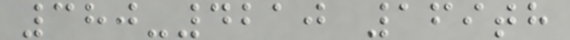380-4210 169th
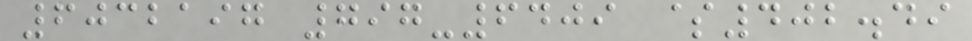6032197 797-6409 $402.49
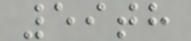59th
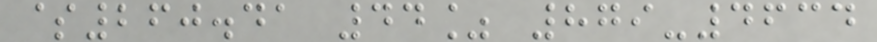$260.41 44% 879-4634
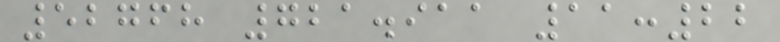52768 721.911 11:22
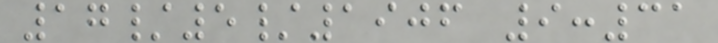17/5/1906 9:31
